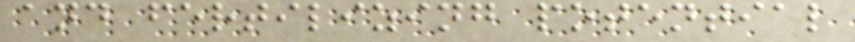and fertilizing potential
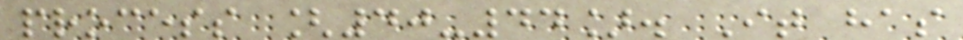process [40-44]. It has
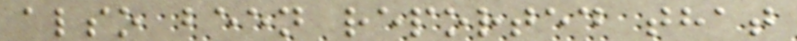also been reported that
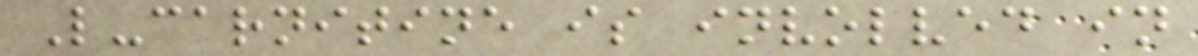L-carnitine is involved in
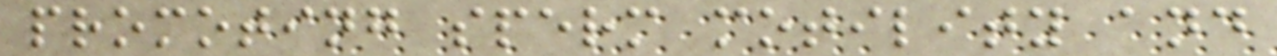promoting sperm motility and
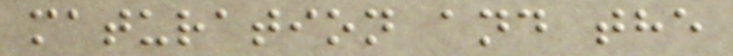maturation and the
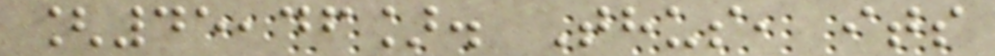[45,46]. Thus, its
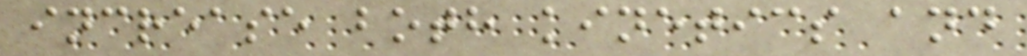increase both kinetics and
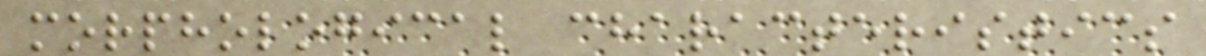morphological characteristics
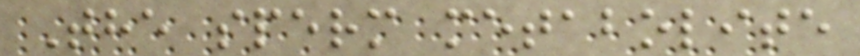The sperm metabolite
